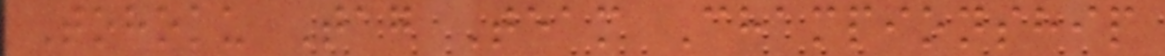Tohoku Tag Team Championship
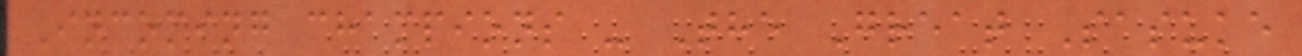Incoming champions - The Great Sasuke
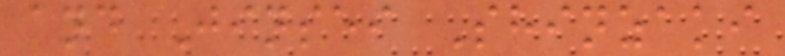and Jinsei Shinzaki
